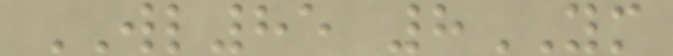WL85 8YM
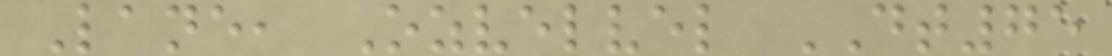Lane, Ozvelvel DT75
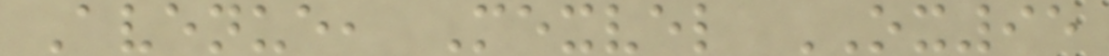Avenue, Mexvel OX95
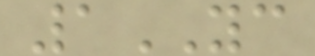1YC
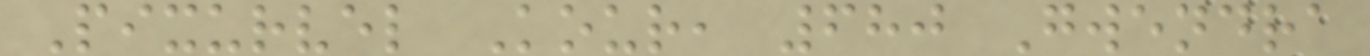Pixurvel Kour, 680 Gwendra
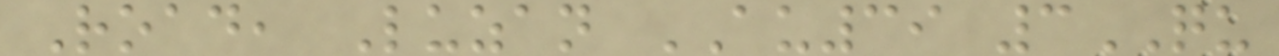Road, Luzan AU39 3QU
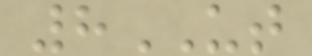8UT
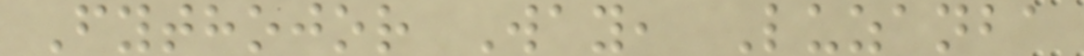Fythojor Way, Luzanba
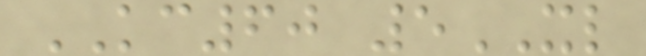KC60 5XL
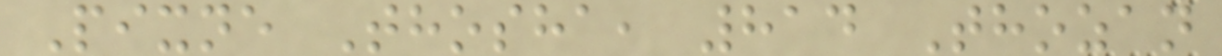Pixne Thosha, 814 Thozan
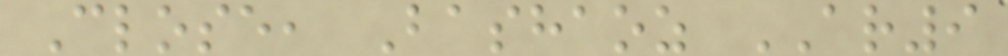Close, Bashaoz AR9
